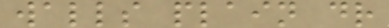walls plain dr
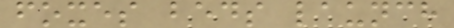foxes beds launch
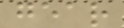gear
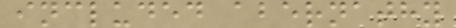included abernathy
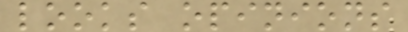looks opinions
